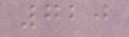720
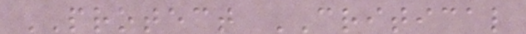PROTECT CRITICAL
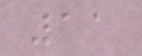11
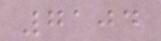7104
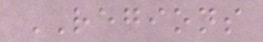REGIONS
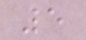5
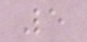5
